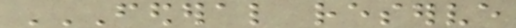FEDERAL RESERVE
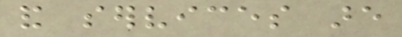and services are
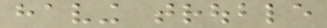having trouble
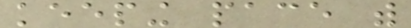keeping pace with
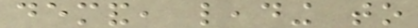demand, leading to
